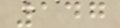147
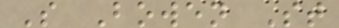S Bowen St
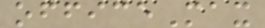officeMax
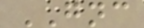GNC
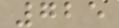725
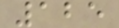125
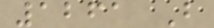1261 B
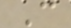C
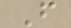F
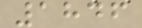1846
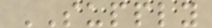SUPPLY
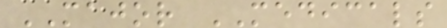MAJOR MEDICALS
